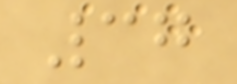37
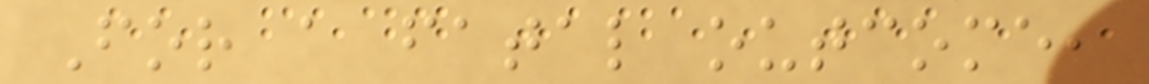For a fatal outcome,
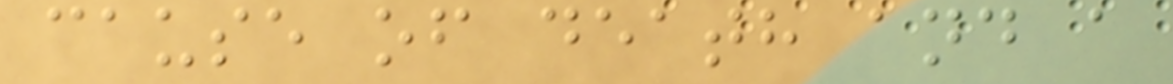cause of death and a
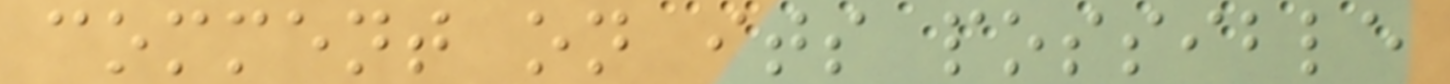comment on its possible
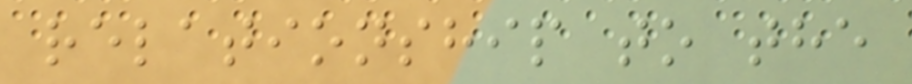relationship to the
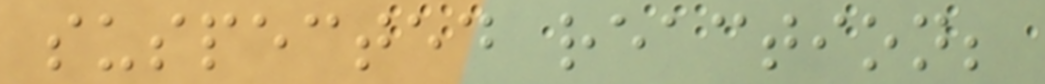suspected reaction;
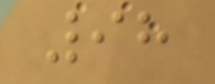98
